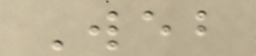Web
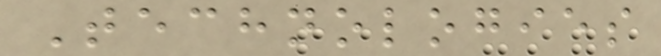Technologies
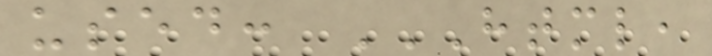used: HTML,
